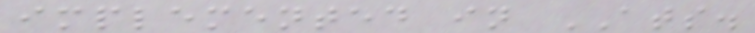implemented in ATS.
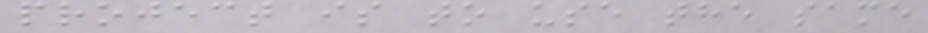project is to use the same
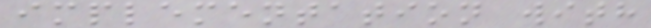implementation with
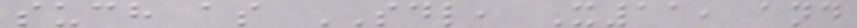such as SDL, X11, and
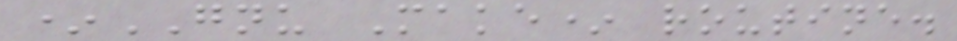*GNU Make* routine.
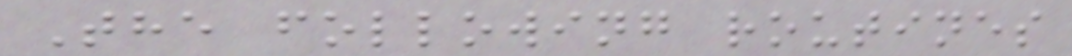The following routines
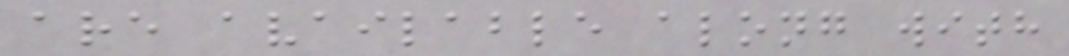are available along with
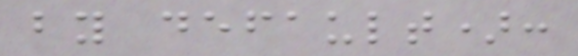by default):
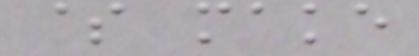$ make
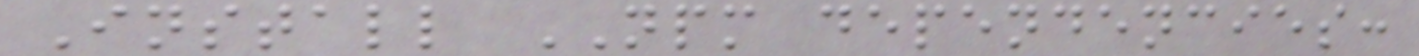Install NPM dependencies:
